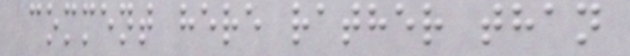comment here rather than
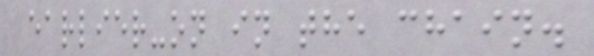earlier-on in the chain.
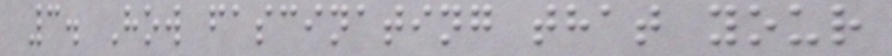3. How fascinating that your
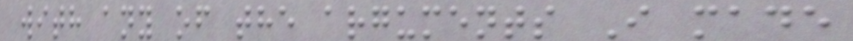with any of the arguments I made
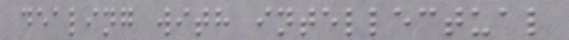dealing with intellectual
